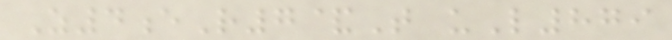Z4eR7&T uL879
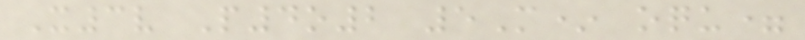X3v P4o2 5M* oqu=
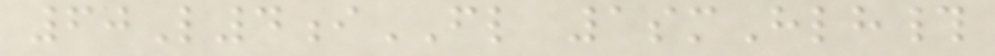60L4iFL 1smHlh#
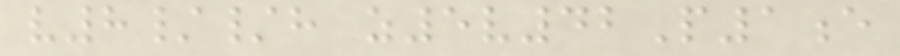v8//h z5v42P1e
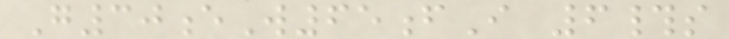G30eW65fI 6#s
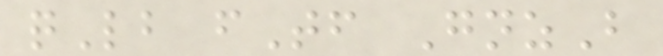qLb fTf GnzB
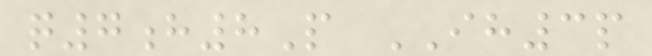q7h8P IH3p
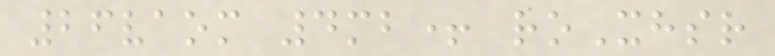26vaom 4mb+ roXhsr
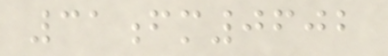31fm0602
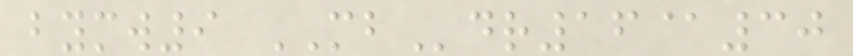bymw9 MBdr16@30
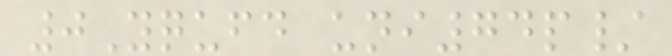0Yqufd uni74p/
